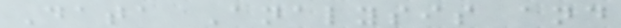Data Analysis and
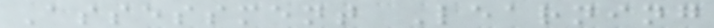Assessment Learning
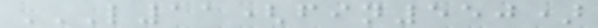L11(FIN550)
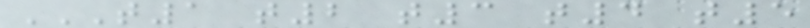T1 T2 T3 T4 T5
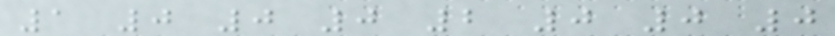1 0 0 0 2 0 0 0
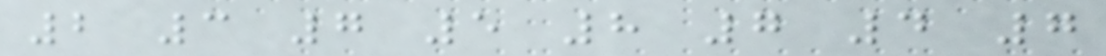2 3 7 5 8 7 4 7
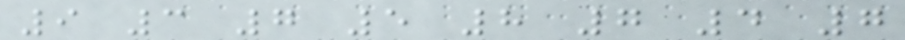9 3 7 5 8 7 4 7
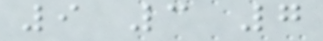9 3 7
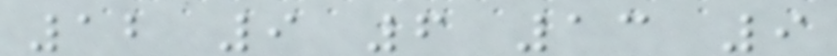12 9 6 13 9
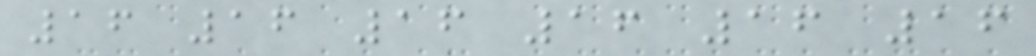16 16 16 16 16 16
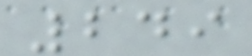249
